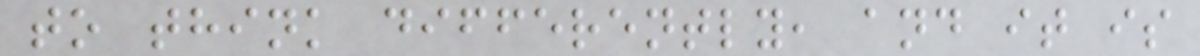to think differently, and it is
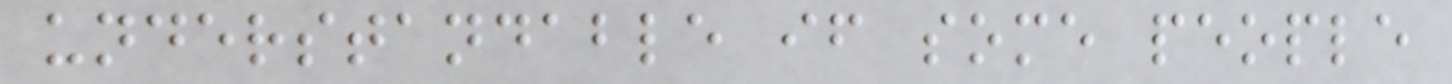understandable if some people
